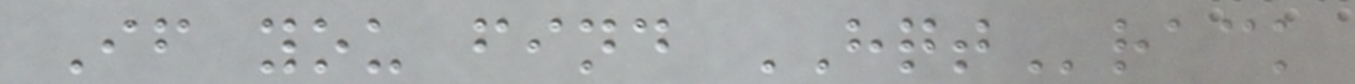If you find HQTrack
